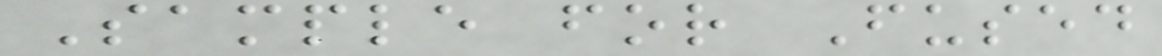Sample for Fused
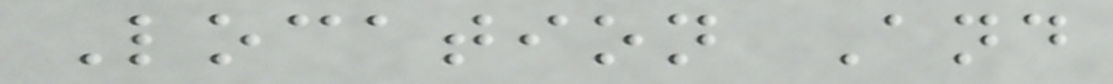Location And
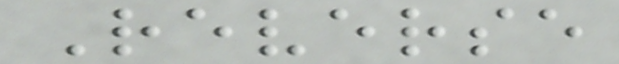Reverse
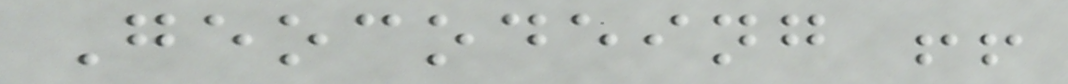Geocodeing !!
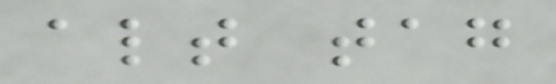alt tag
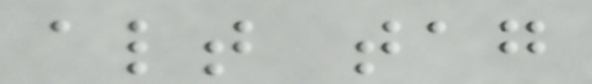alt tag
